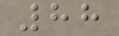88
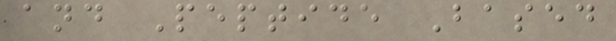and Peptide Based
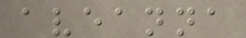aveanna
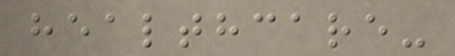healthcare-
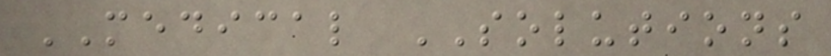MEDICAL SOLUTIONS
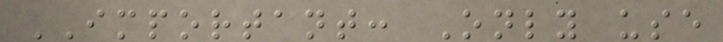IMPORTANT: Only use
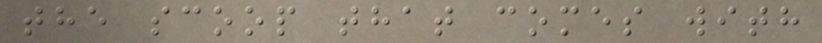the scoop that comes with
